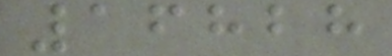16828
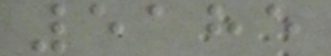5185
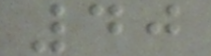40
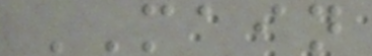MAIN
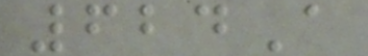624A
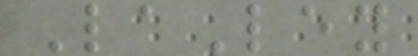LaLey
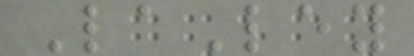LaLey
